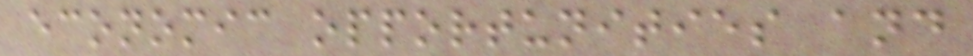economic opportunities and
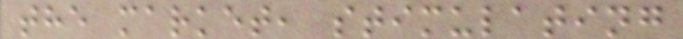the market, stimulating
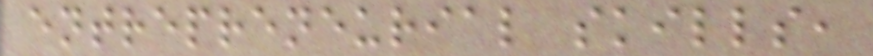entrepreneurial skills,
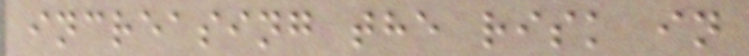increasing the risk in
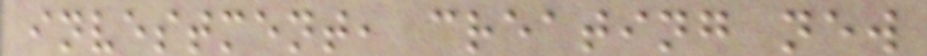investment, creating new
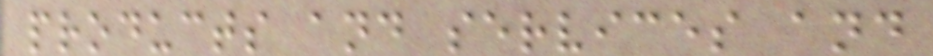products and services and
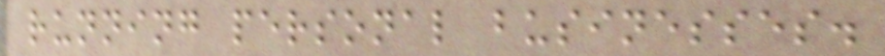running personal businesses.
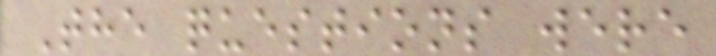The questions were
